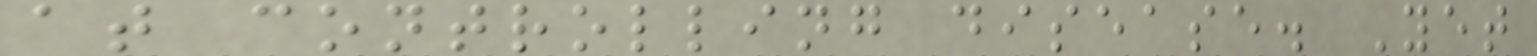at controlling disease. Yet
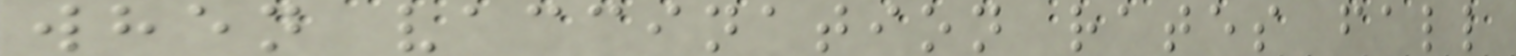when vaccination rates fall
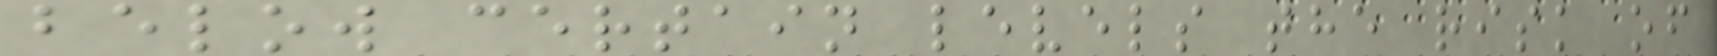below certain levels the risk of
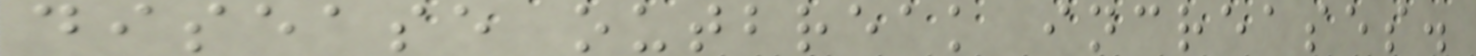disease outbreak increases.
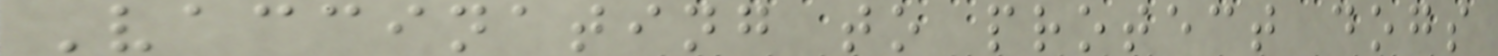Vaccinating to protect dogs
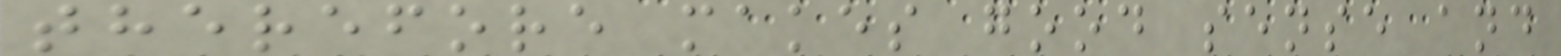therefore makes good sense and
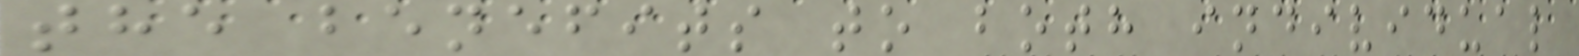the benefits to both individual
